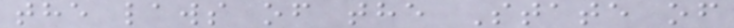the laws of the State of
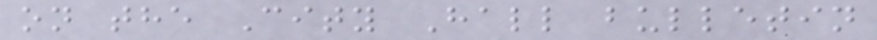on the City Hall bulletin
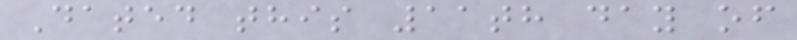Dated this 11th day of
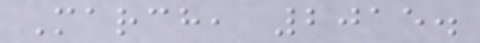March, 2015.
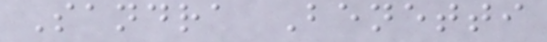Sandra Benetti
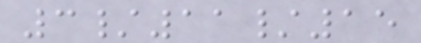3/11/15
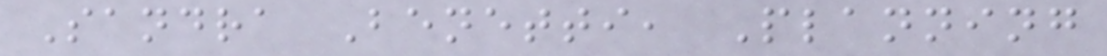Sandra Benetti, Planning
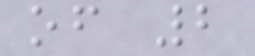of 2
